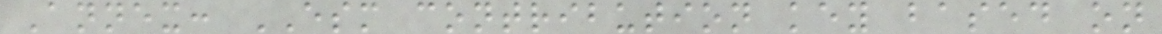Annex: ESM contribution key based on
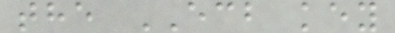the ECB key
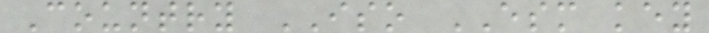Country ISO ESM key
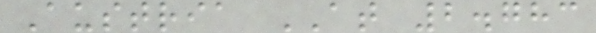Austria AT 2.783
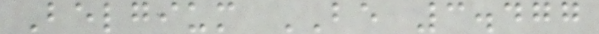Belgium BE 3.477
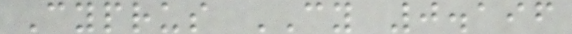Cyprus CY 0.196
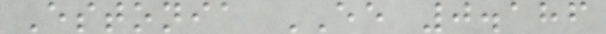Estonia EE 0.186
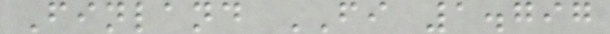Finland FI 1.797
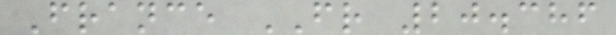France FR 20.386
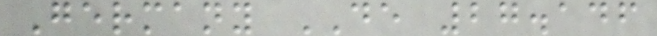Germany DE 27.146
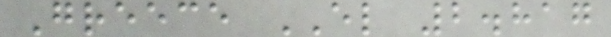Greece EL 2.817
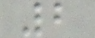2
